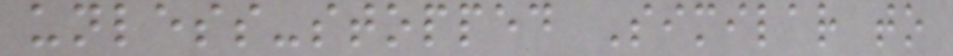unless-stopped Similar to
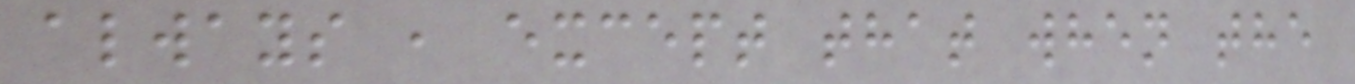always , except that when the
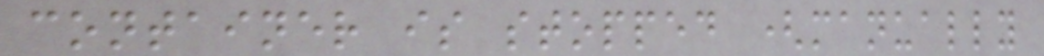container is stopped (manually
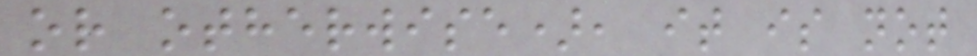or otherwise), it is not
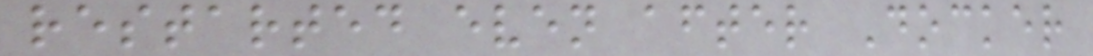restarted even after Docker
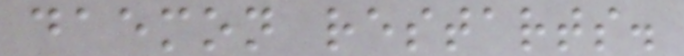daemon restarts.
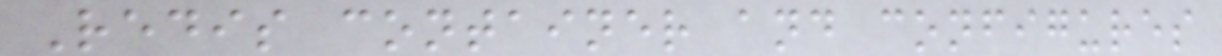Redis container and configures
